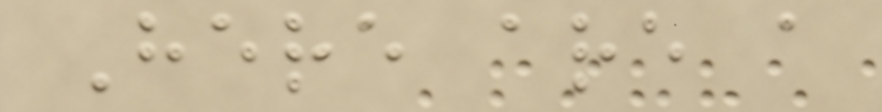Here are a
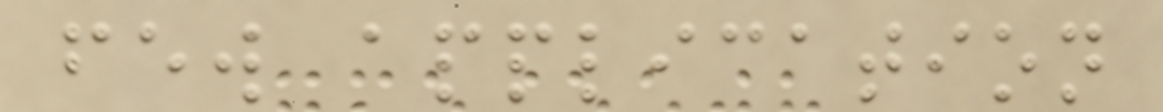few application
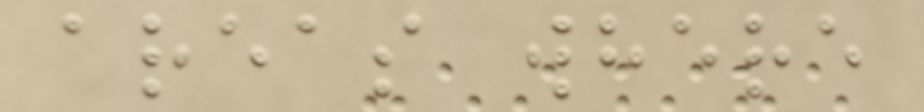areas where
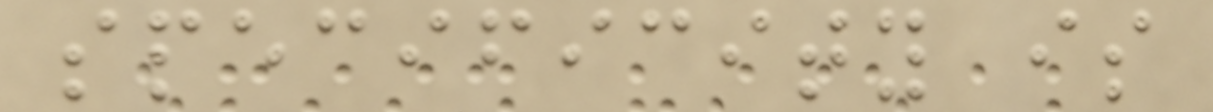specificity is
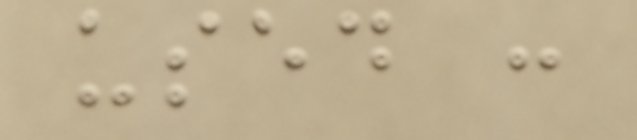used :
